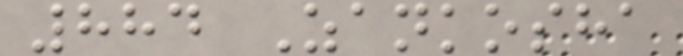884 Zankosha
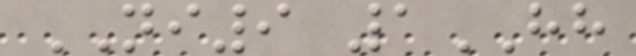NI9 1HH
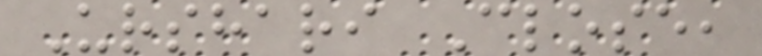Urshari Close,
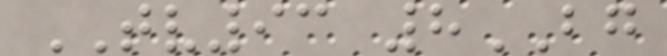TV93 8BG
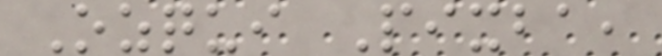Ozqui Pixba,
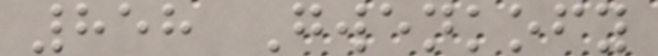858 Gwenkofy
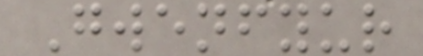Gwenfyur
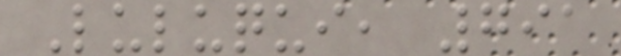Luluqui, 791
